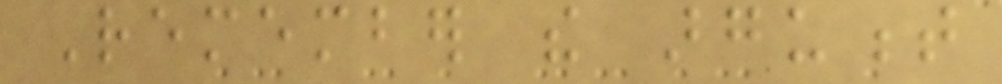Remember the argument
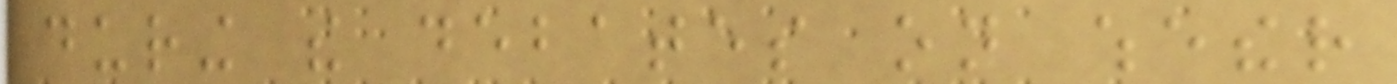during the debates on whether
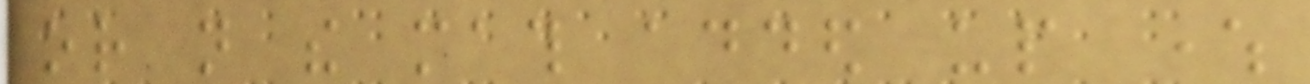or not the math added up where
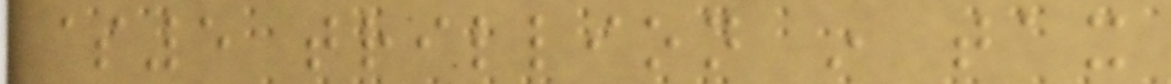$5 trillion in tax
